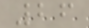26
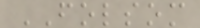FOLSOM
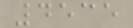4535
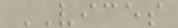VICES
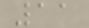11
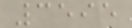3595
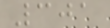301
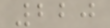220
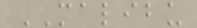MALIBU
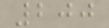200
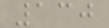130
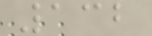132
